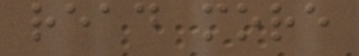read more
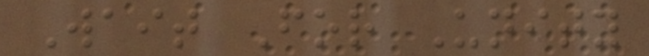Wait For Unity
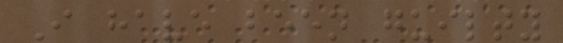I have been guilty
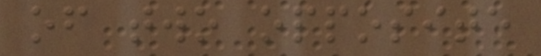of two opposite
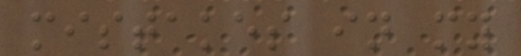mistakes in my
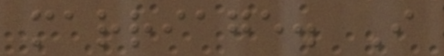marriage. I
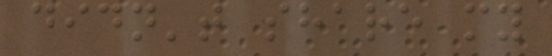didn't share my
